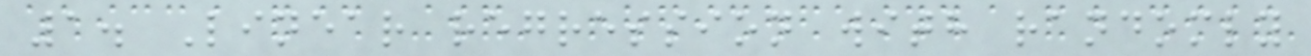1. Linear regression with randomly
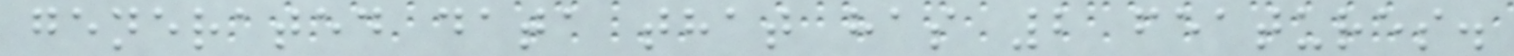generated data that has 2 features.
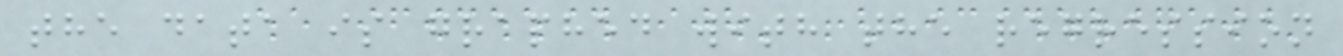the data is graphed with the regression
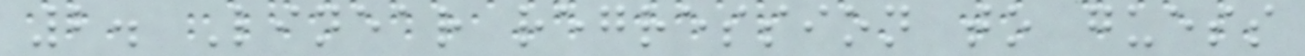2. Linear regression to guess
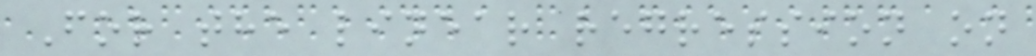For the linear regression on
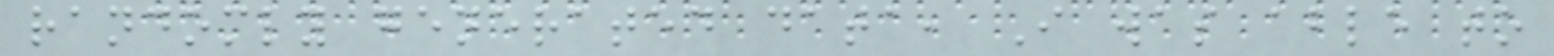randomly generated data, I was able to
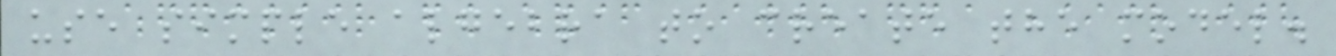use simple algebra to create the model.
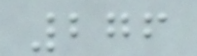276
